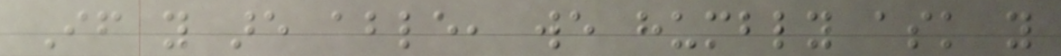If you are able, we humbly ask you
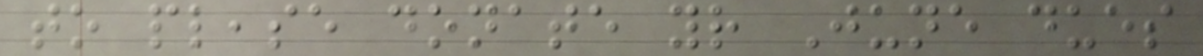to please donate your June dues
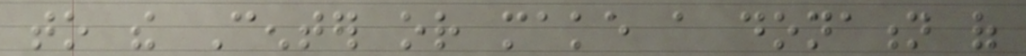to the Center or make a donation of
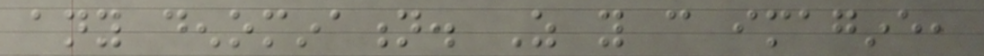any denomination. As you can imagine,
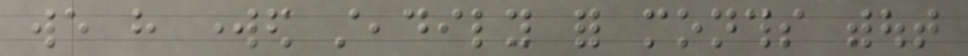we have worked steadily for months without
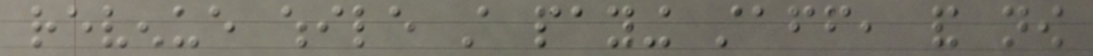revenue while still paying staff, and now
